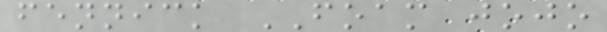fennick FOAM jojo
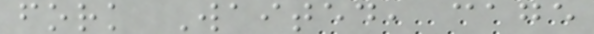fork Waited, cage
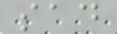sad
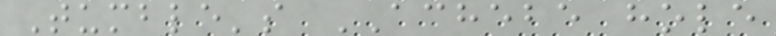Tumble's ACHEBE hole
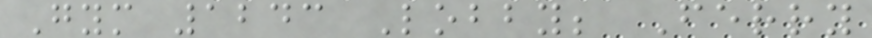Gym 1243 Lobby; Ferry
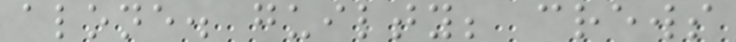alone. guilty; crews
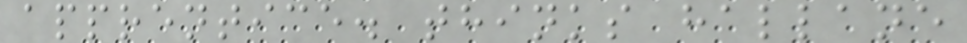apprentice. thinks hallane
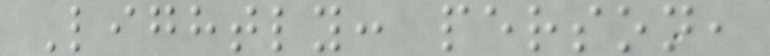Lightly: person,
